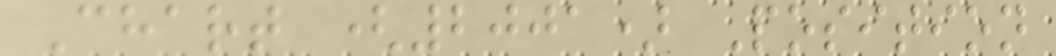Chart (2001) Position
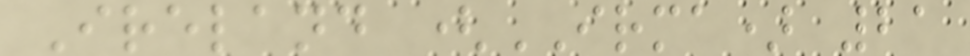Ireland (IRMA) 21
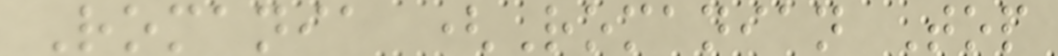Romania (Romanian Top
